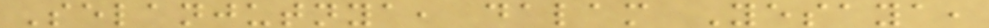Selanjutnya, dalam Yesaya,
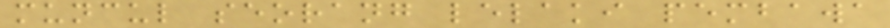muncul seorang lelaki pembawa
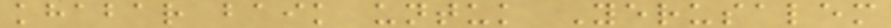khabar baik untuk Yerusalem
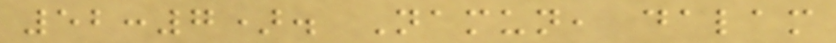52:7). Namun, dalam
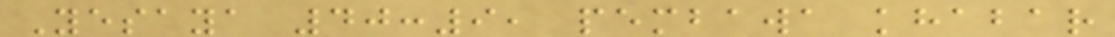Yesaya 40:9, pembawa khabar
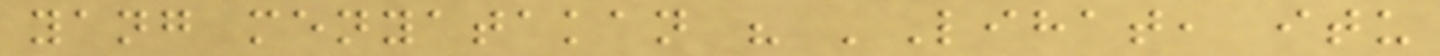yang menyatakan " 'Lihat, itu
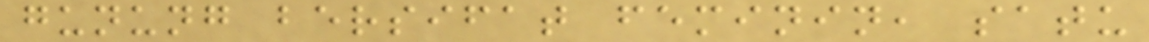gunung bersifat feminin, satu
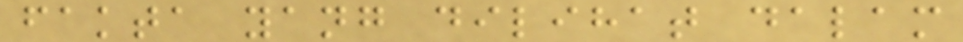fakta yang dilihat dalam
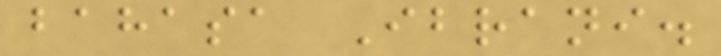bahasa Ibrani.
